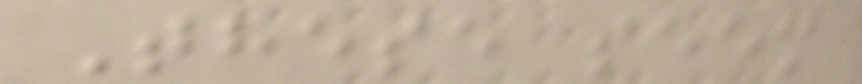These seem
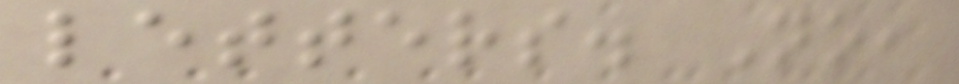letters. No,
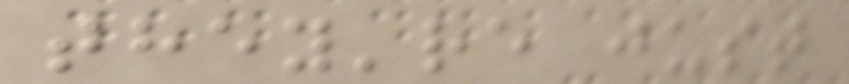they're just
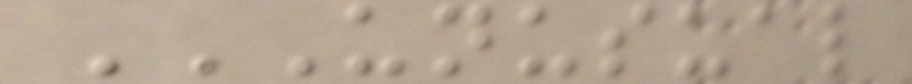UNUSUAL
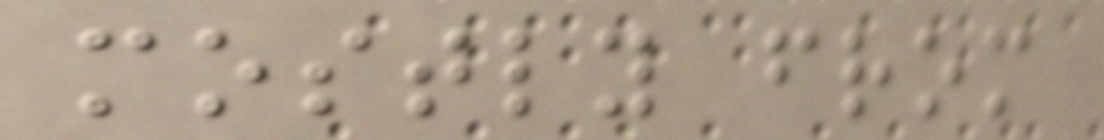mostly from
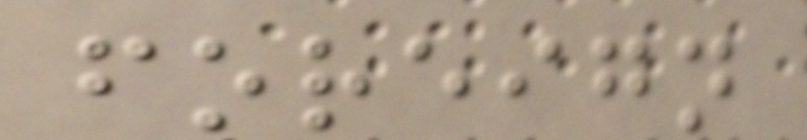foreign
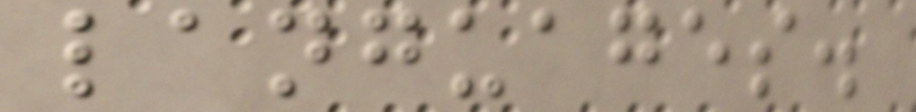languages.
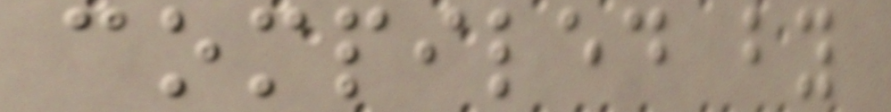compiled by
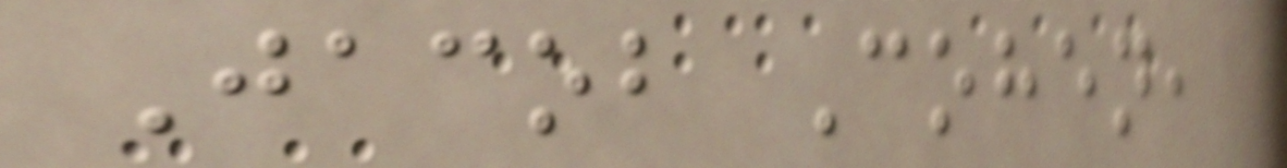Jacob Cohen,
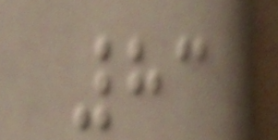83
